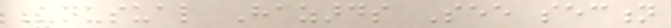Unusual Hazards See section
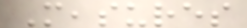Measures
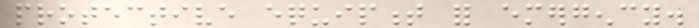protective equipment for emergency.
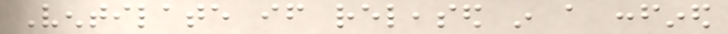Ventilate if released in a confined
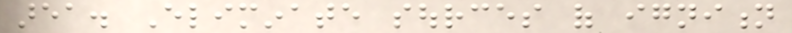area. Eliminate sources of ignition
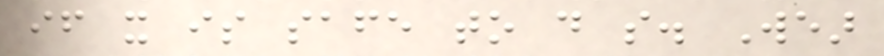if it is safe to do so. Wear
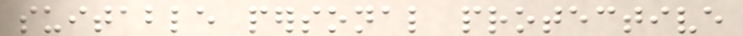suitable personal protective
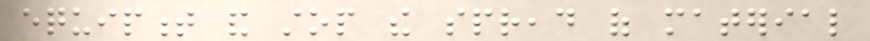equipment and stop the spread of material
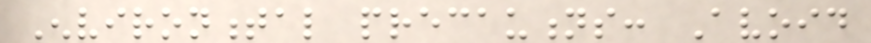Environmental precautions: Avoid
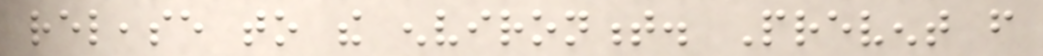release to the environment. Prevent from
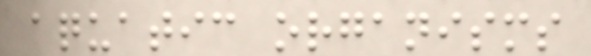aquatic organisms
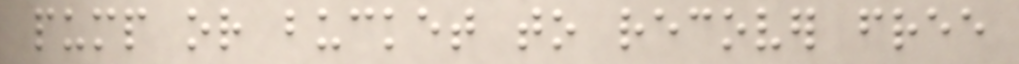pump or bucket to recover free
